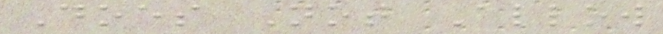Does Not Allow
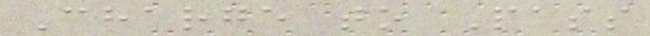Charge to Pass
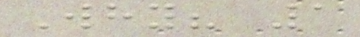Why? 1
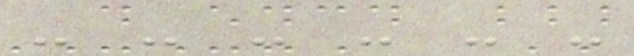- - - - - -
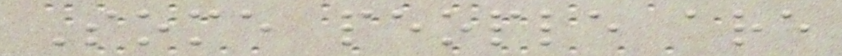Some people are
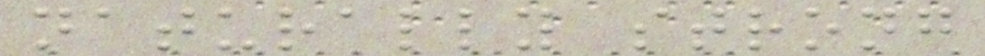naturally strong
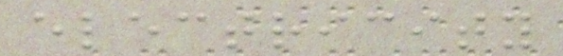electricity
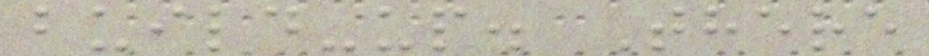build-up. There
